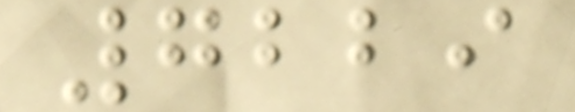7229
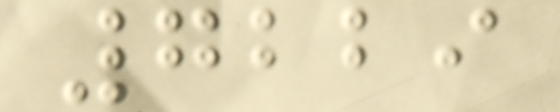7229
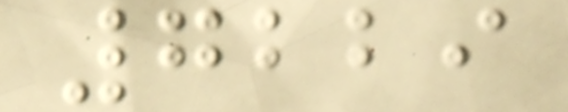7229
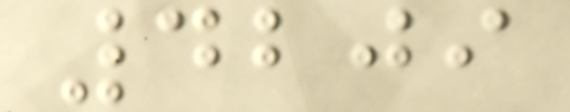4209
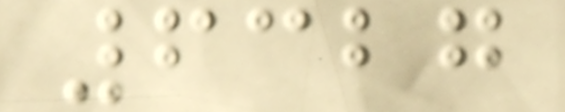6327
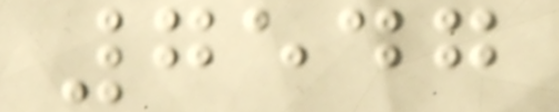7547
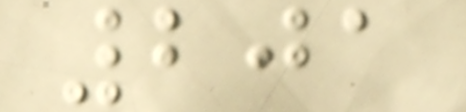201
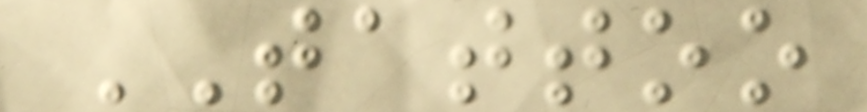TATTOO
